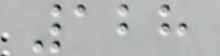128
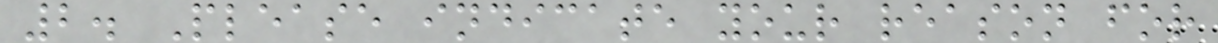2. Please indicate your reason for
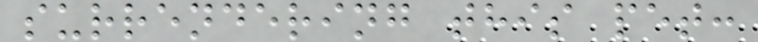surrendering this pet:
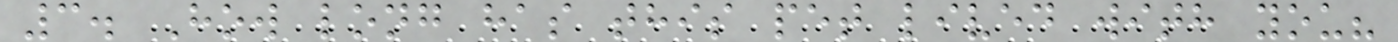3. How long has this pet lived with you?
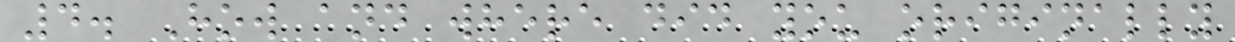4. How and where did you originally
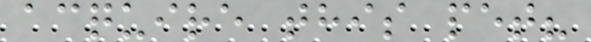acquire this pet?
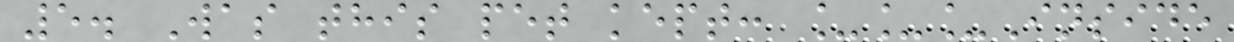5. Was this pet kept: ___Inside
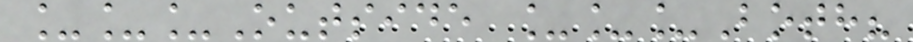___Outside ___Both?
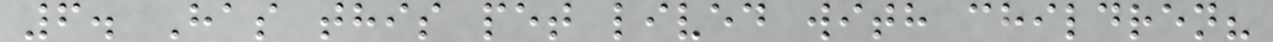6. Has this pet lived with children?
